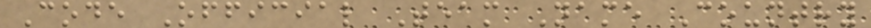Code Official Team Name Country
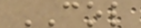COL
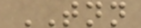TNN
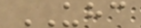UHC
